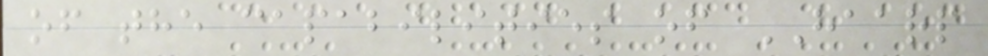of the capabilities of HAARP
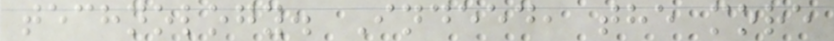technology. Indeed, the more
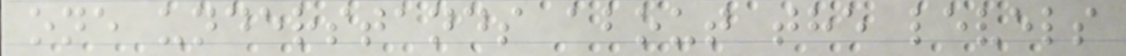one understands about the levels
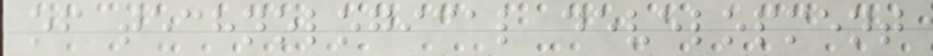of technological development
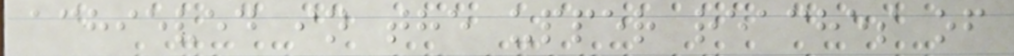achieved in the upper reaches of
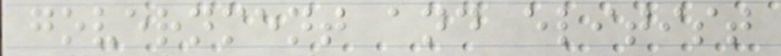government and elitist
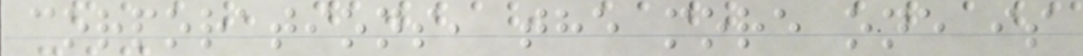corporations, the more one is
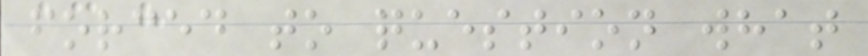forced to question what
